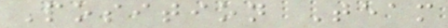Position Team
